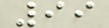99
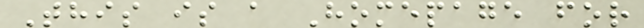This is a Homepage for
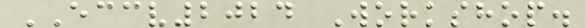ECCV2024 Workshop.
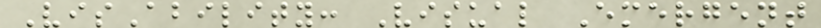VisAbility: Visual Emergent
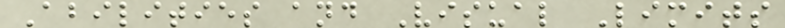Abilities and Visual Limits
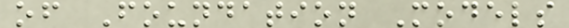of Foundation Models
